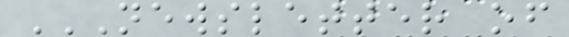NEWSLETTER OF
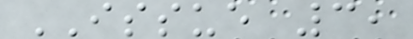ISSUE 3,
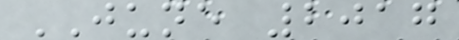JUNE 2017
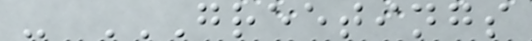- GREETINGS
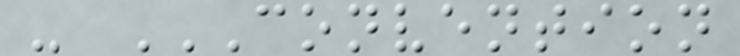- CONVENTION
